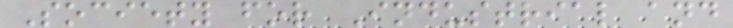Society for Industrial and
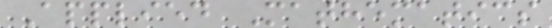Applied Mathematics
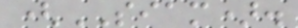(SIAM).
